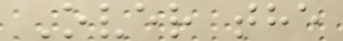Over the
